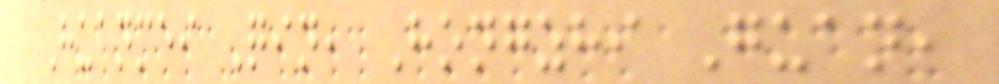Huanmei Qin, Hongzhi Guan,
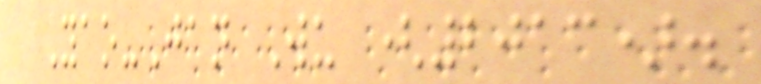Yao-Jan Wu (2013).
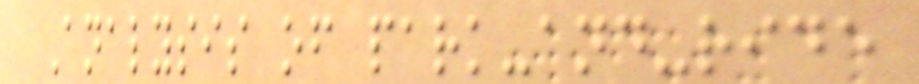Analysis of park-and-ride
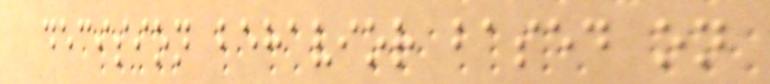decision behavior based on
